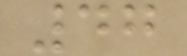47
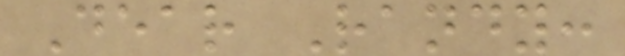Dear Randy:
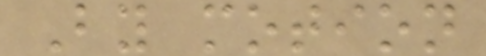By motion
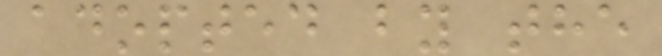adopted by the
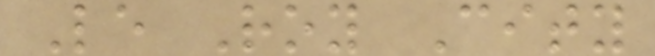Le Roy City
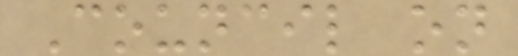Council on
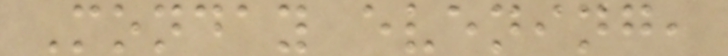Monday evening,
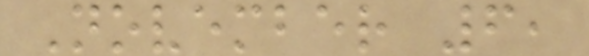November 6,
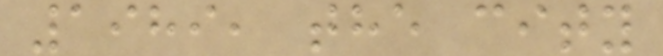1989, the city
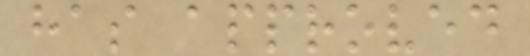has approved
